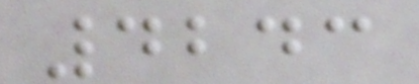4243
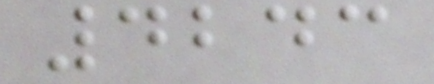4243
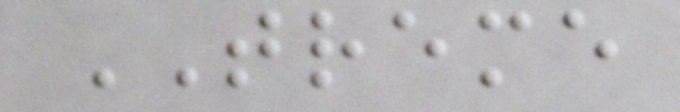TREME
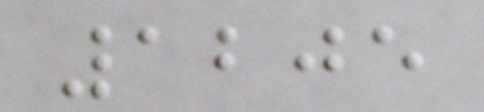1205
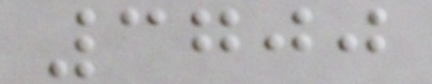3700
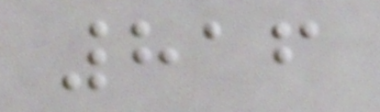816
